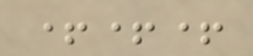+++
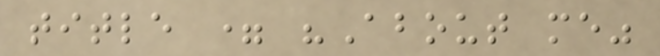title = "About me"
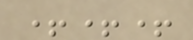+++
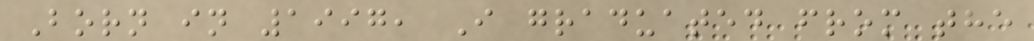Born in 1997, I graduated from the
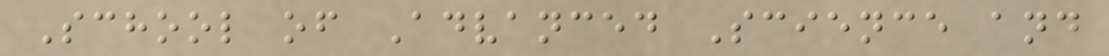School of Advanced Science and
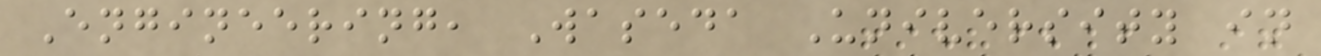Engineering, Waseda University in
